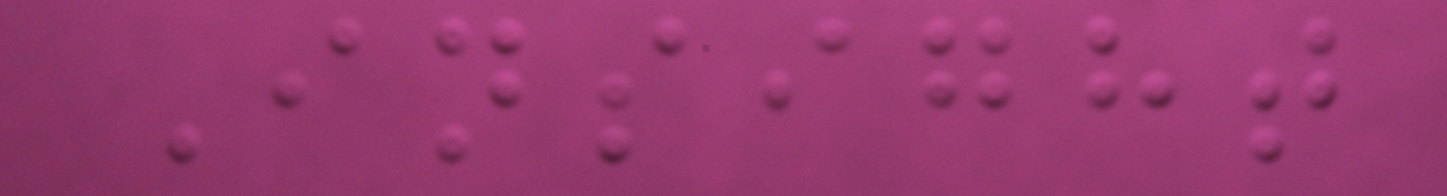Insight
